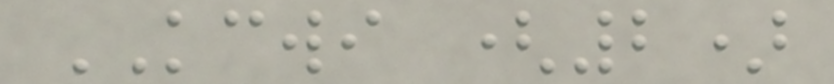KCWI (2)
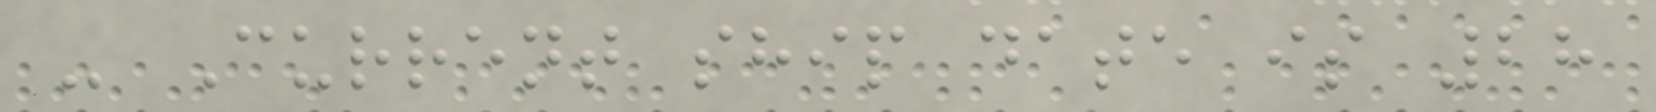- Current ship date is 28
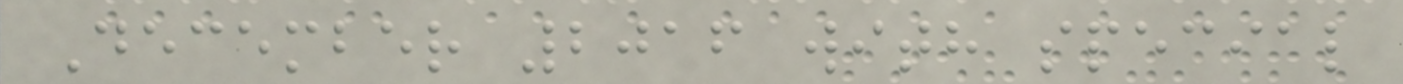December 2016 with special
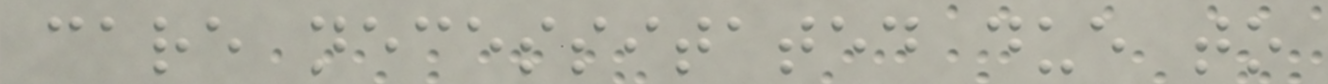care necessitated due to
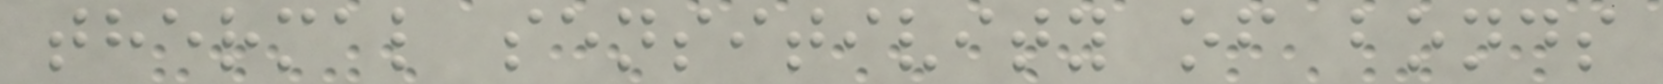thermal sensitivity of bonds
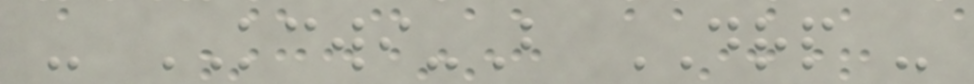- KCWI-B DRP -
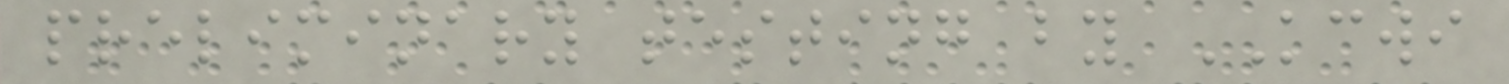preliminary testing by KCWI
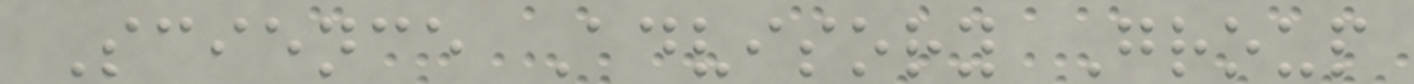Science Advisory Group
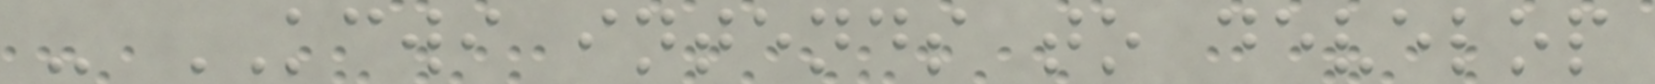- KCWI intends to develop
